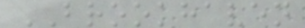BROOKHAVEN
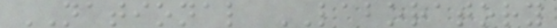NATIONAL LABORATORY
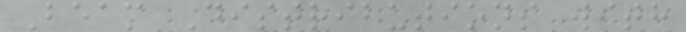Beam Distributions with
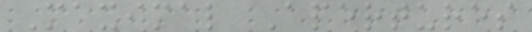Maximal Apertures
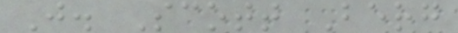J. Scott Berg
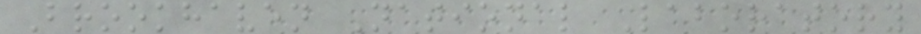Brookhaven National Laboratory
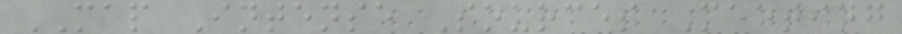MAP Intense Sources Meeting
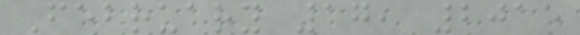February 17, 2015
